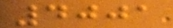4001
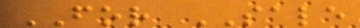FOR SALE
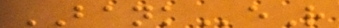BANKeR
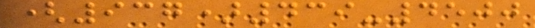(937)439-4500
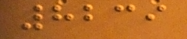8239
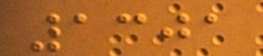1301
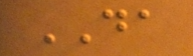DA
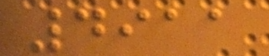4911
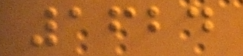1624
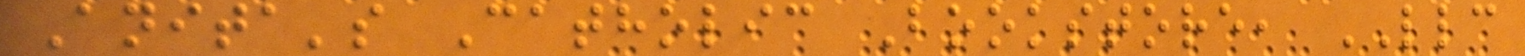Anita's Catholic Bookstore, LLC
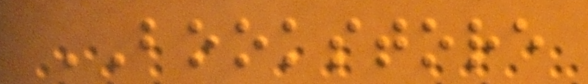BOOKSTORE
